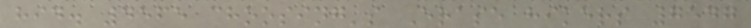hid. 4565 choosing's Erase hikers 7547
